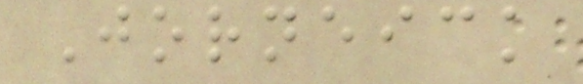Jorneick
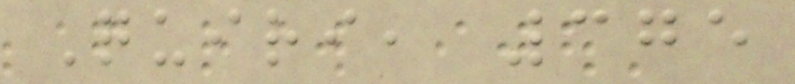Quiri, 375
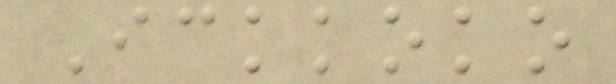Ickkoko
